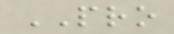PRO
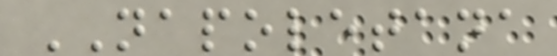NAPOLETANA
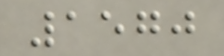1570
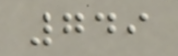749
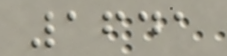1641
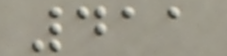411
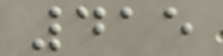415
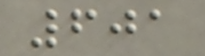601
